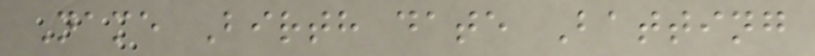Name Birth date Batting
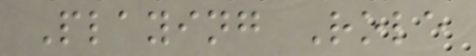Playing Role
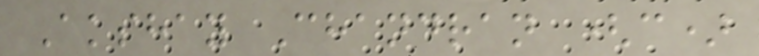Akshay Chandran (c)
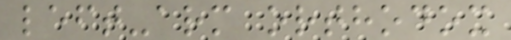left-arm orthodox
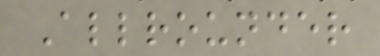Allrounder
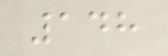148
